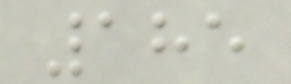185
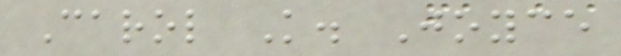Carol K. Joyce
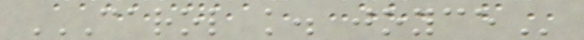CAROL K. JOYCE
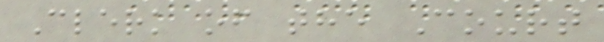Clerk of the Court
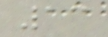13
